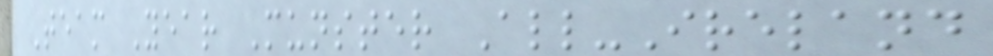Team Year Munster All-Ireland
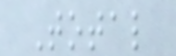Total
